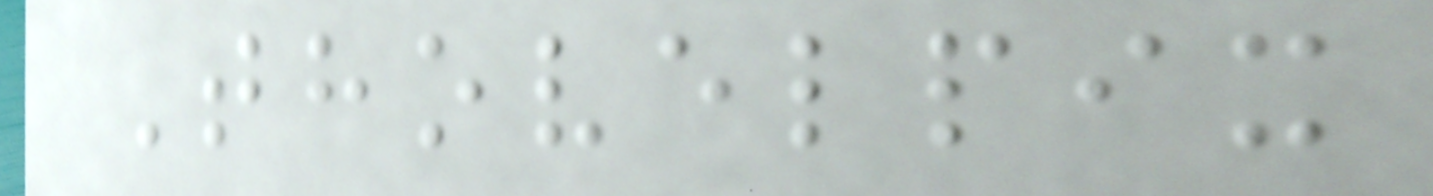Thovelpix
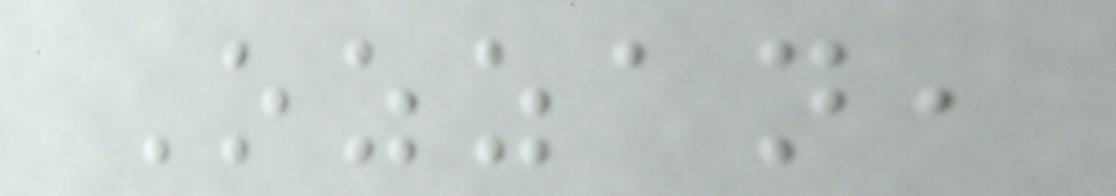Ozzan,
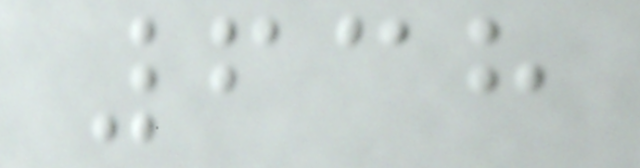638
